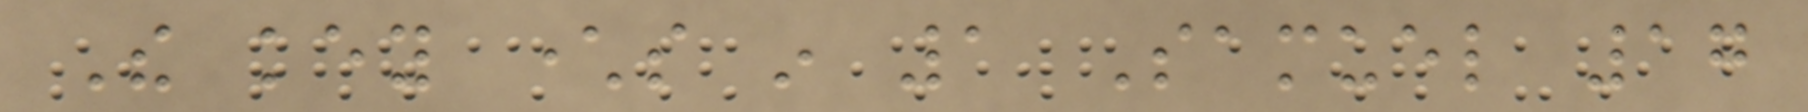The key characters in 1 Samuel 17
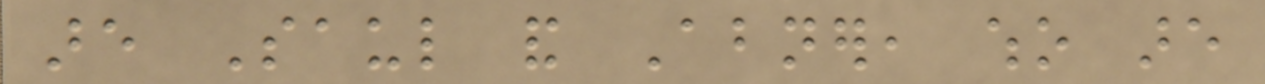are Saul and Abner, who are
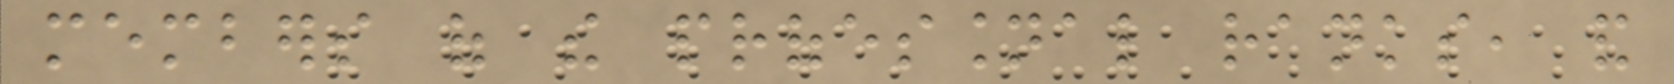members of the professional ranks, and
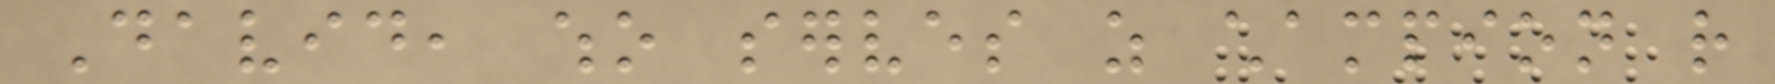David, who serves as champion rather
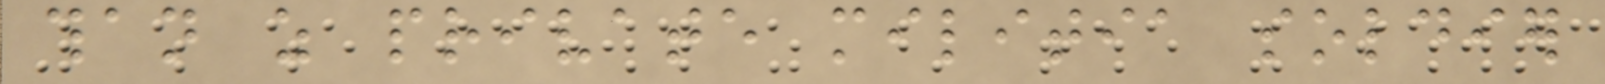than as private militia soldier
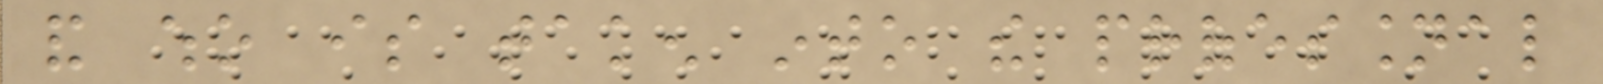and who is taken into the professional
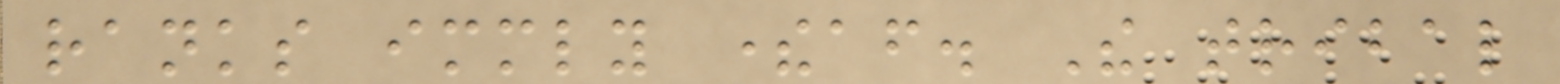ranks immediately thereafter. The tribal
